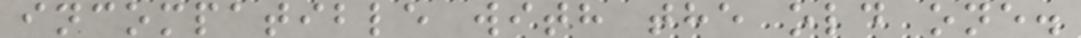incompatible with the old one.
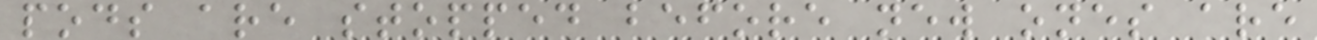pods are stopped before new ones are
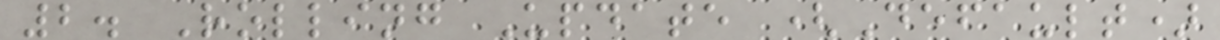2. Rolling Update (Default)
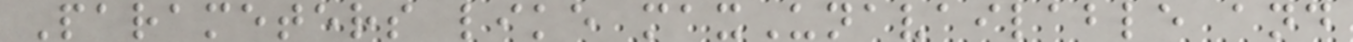Parameters like maxUnavailable and
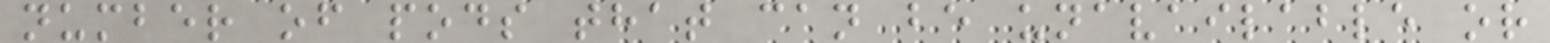number of pods that can be unavailable or
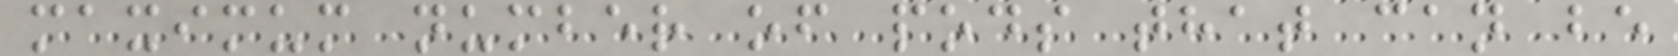maximum number of pods that can be
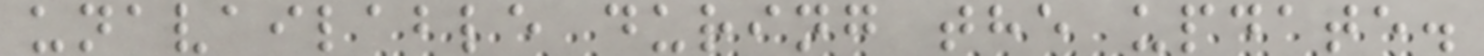unavailable during the update.
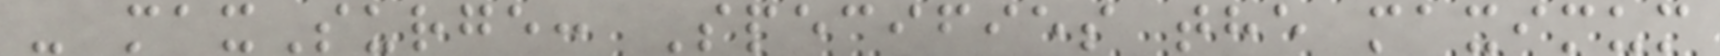- maxSurge: Specifies the maximum
